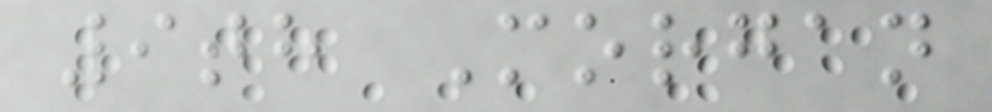9th Morgan
